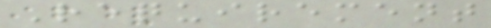Requirement
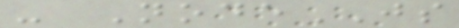- NodeJS
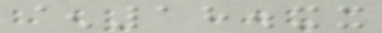^18.xx
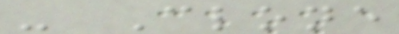- Clone
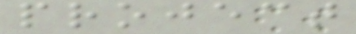project
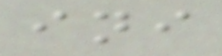ini
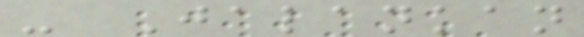- Jalankan
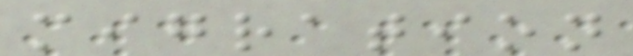migration
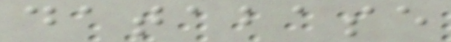database
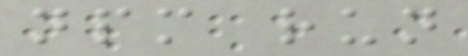npm run
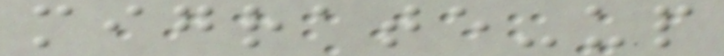migrate-up
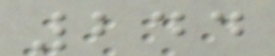244
